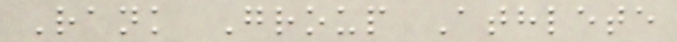Rank Group Athlete
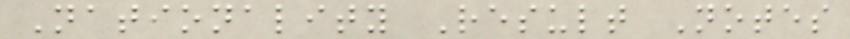Nationality Result Notes
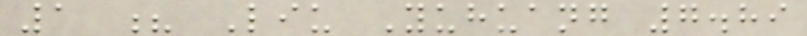1 ? Liu Yuhuang 7.89
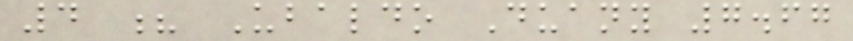4 ? Ubaldo Duany 7.67
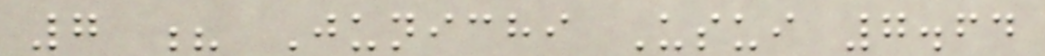7 ? Junichi Usui 7.64
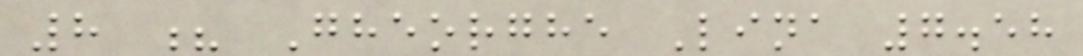8 ? Gheorghe Lina 7.58
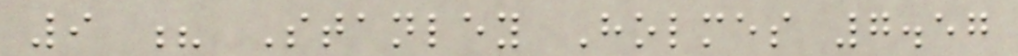9 ? Stanley Holmes 7.57
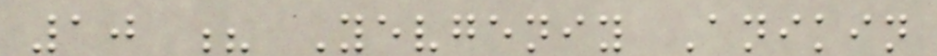10 ? Yevgeniy Anikin
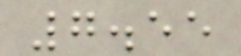7.55
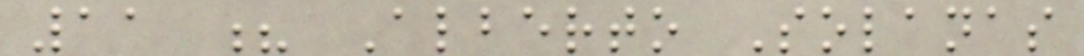11 ? Alberto Solanas
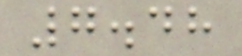7.48
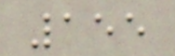155
